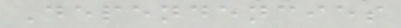Dependencies
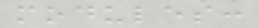modules:
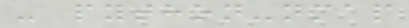- python-nmap
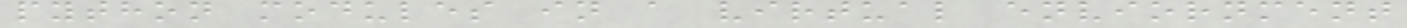python modules in a virtual enviornment
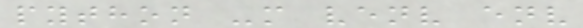python -m venv env
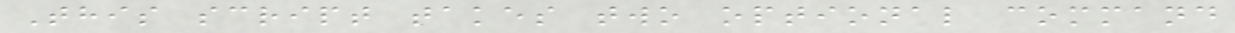This script takes two optional command
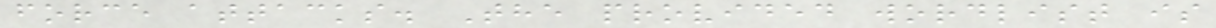force attacks. The provided wordlist is
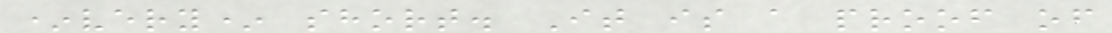*very* short. It is a proof of
